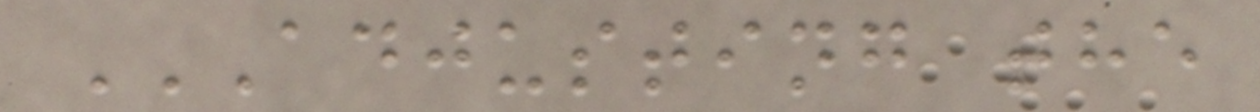ADJUSTING THE
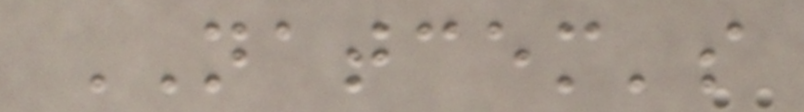NATCEM's
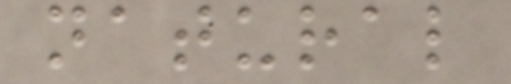natural
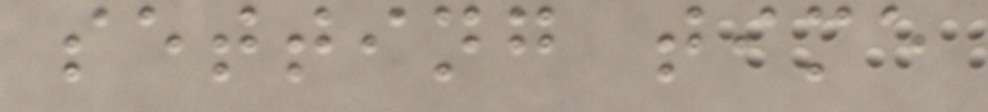setting time
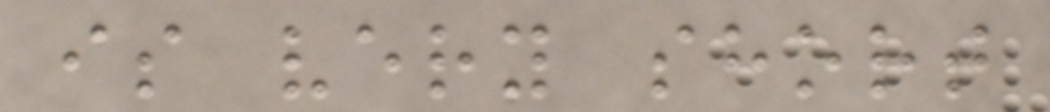is very short
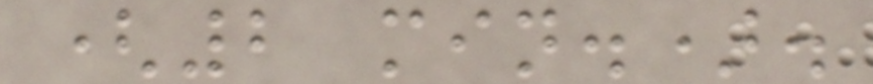(2 min.).
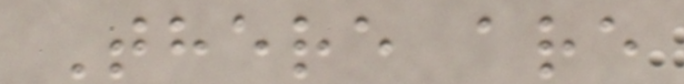There are
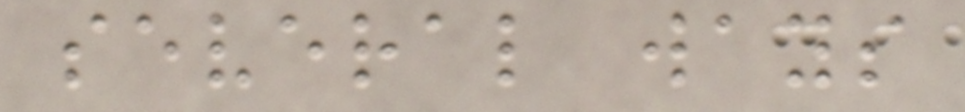several ways
